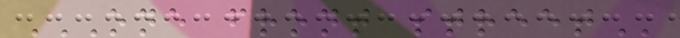ONE FRONT STREET
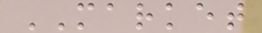MARKET
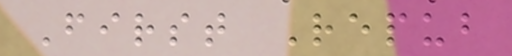First Repub
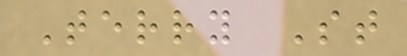Terry St
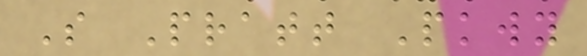S Pratt Pkwy
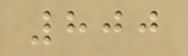800
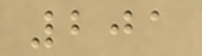201
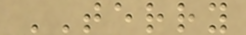TERRY
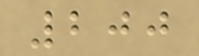200
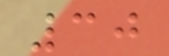30
